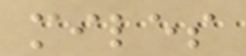miles
